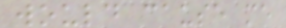would cause me
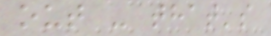out - that's
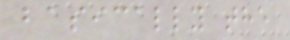basically the
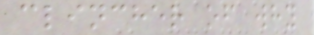clincher of why
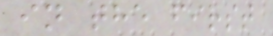in the first
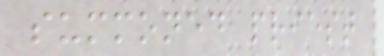summoned priest
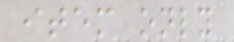item only
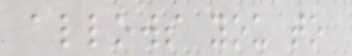allows you to
